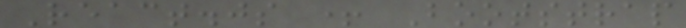React.js + Bootstrap
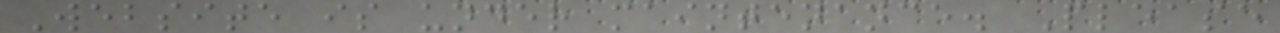Website is under maintenance. Please
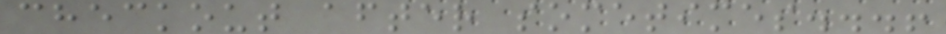checkout after sometimes...!
